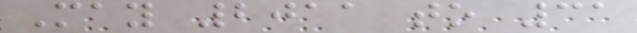May 2011 to 31
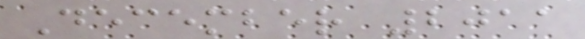December 2011
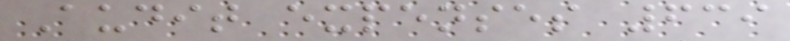Audit expenses 639
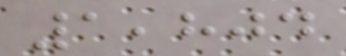1,804
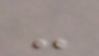-
